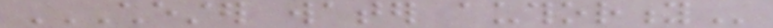CHESTER WATER AUTHORITY
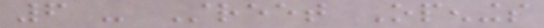6 - Street Openings
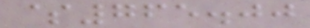$765.00
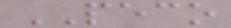PECO
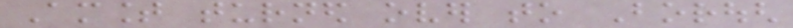Amount turned over to Borough
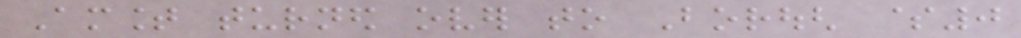Amount turned over to Borough $0
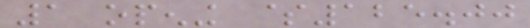1 opening $125.00
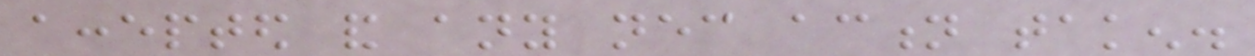accepted and any necessary action taken.
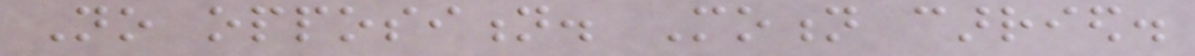No opposition. Motion carried.
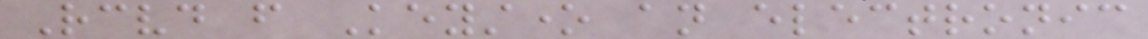Received from Keystone an electronic
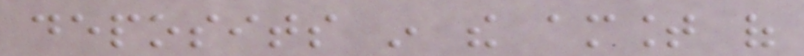deposits in the amount of
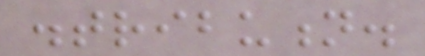distribution.
